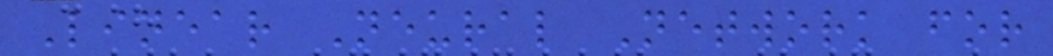Linear Neural Network for
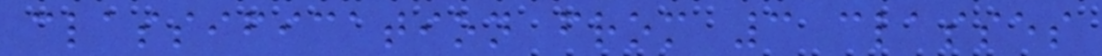classification from 3 classes
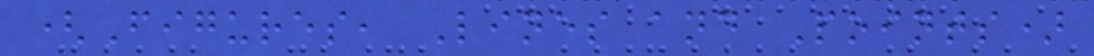(Figures, Lines and Points)
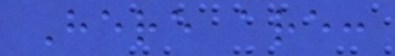Here are:
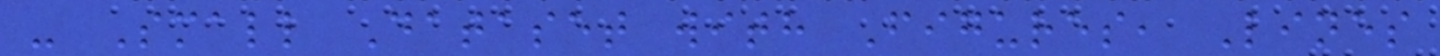- Small Dataset with Figures, Lines
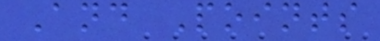And Points
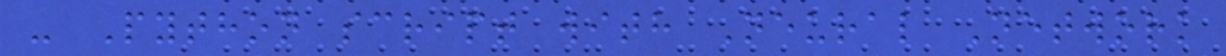- Python script with Neural Network
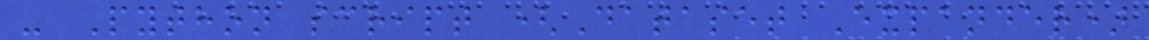- Python script (Dataset Expander)
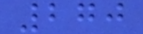270
